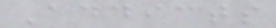Addicts
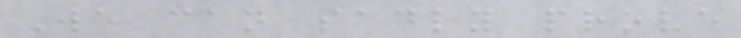We can sadly prove
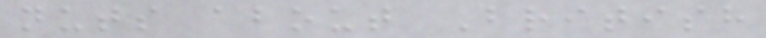nuts about British
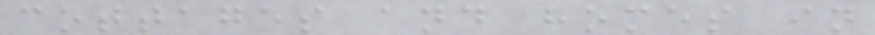cottages and homes in
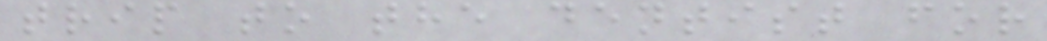trip to the dentist for
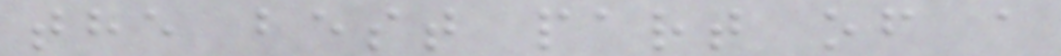the best part of a
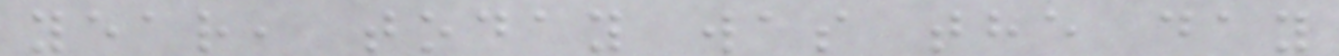year, today was the day
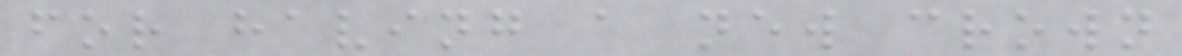for having a new crown
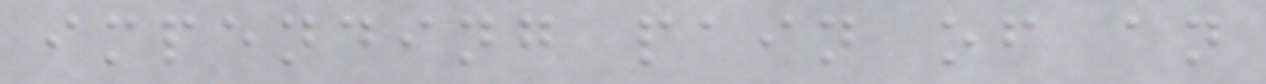impending pain of an
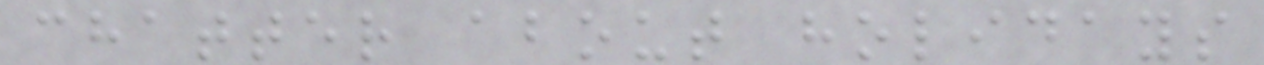chatter about holidays
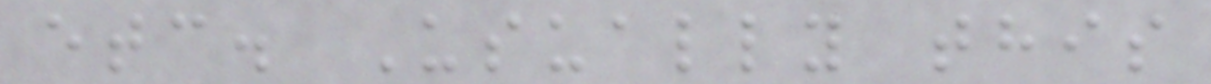etc. Usually this
